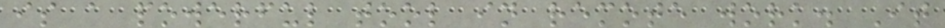is a powerful tool in remote work. It
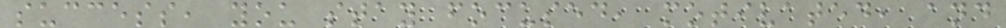success, you stay focused, motivated, and
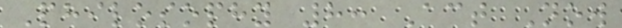Philosophy 8: Act Now
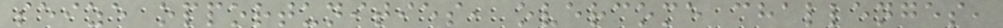seize opportunities, overcome challenges,
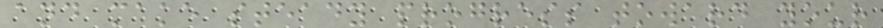and make steady progress toward your
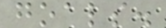goals.
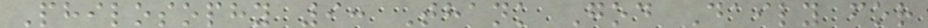Philosophy 9: Thank God Daily for
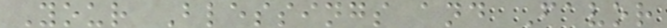Your Blessings and Favor
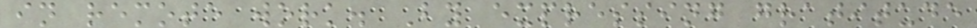in remote work. By expressing gratitude
